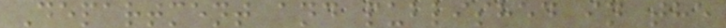Department and published in the
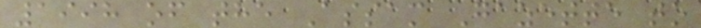1998 of the Assam Gazette to
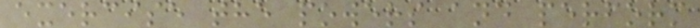exercise the powers and perform
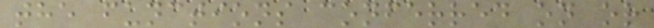the functions conferred on or
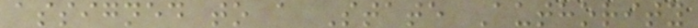assigned to a State Authority
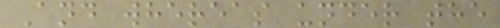And whereas under the
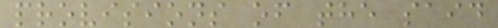provisions of the said
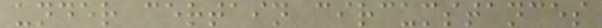under certain circumstances
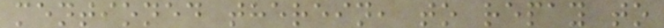mentioned therein, to repay to
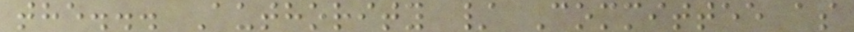the... Authority / Committee as
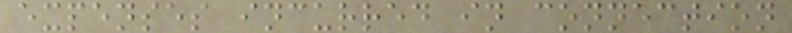expenses incurred in connection
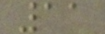11
